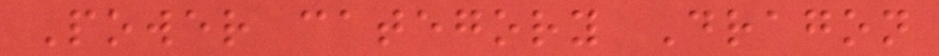Power category Dragon
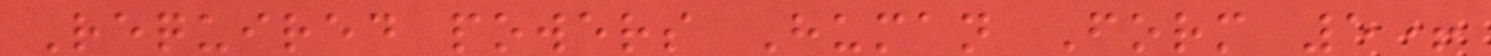Required powers Human Form 5+
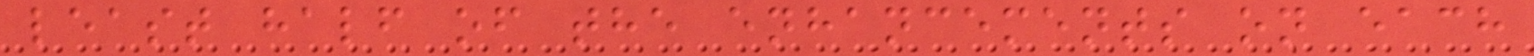least half of the enhancements on each
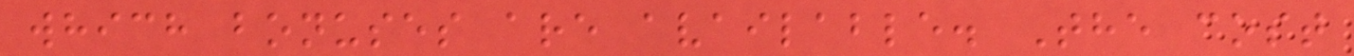which bonuses are available. The cost
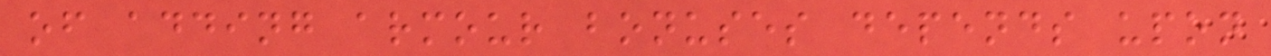of adding armour bonuses depends upon
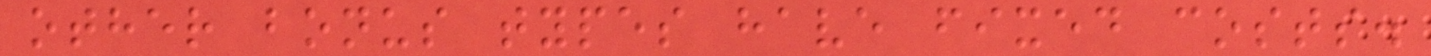other bonus types have fixed costs.
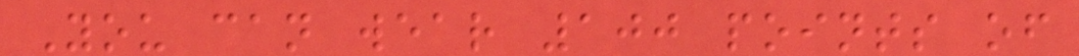You can wear 100 points of
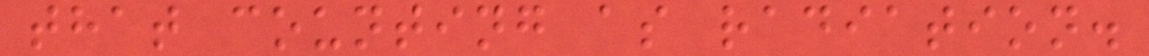that counting as radiation.
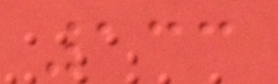133
